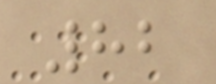82
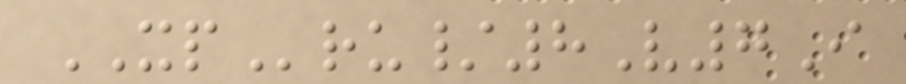XPru/8V7I
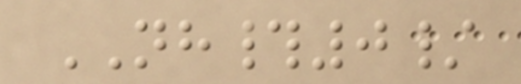NH#0/
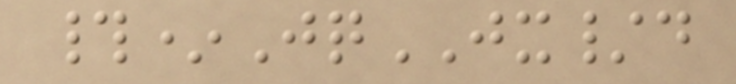#*JqJX/d
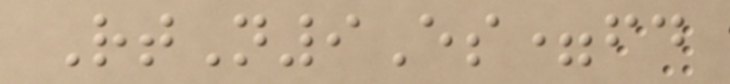RtN9Es=fd
